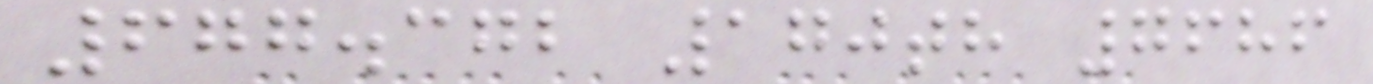677.372 170th 7686
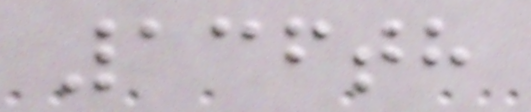136th
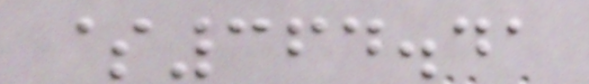$364.41
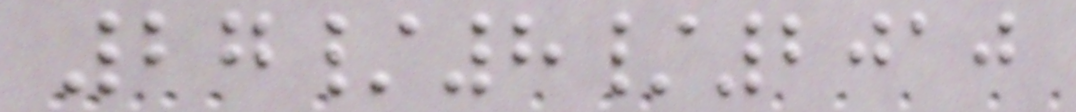27/8/2010
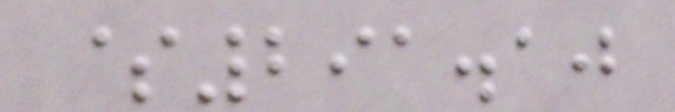$291.10
